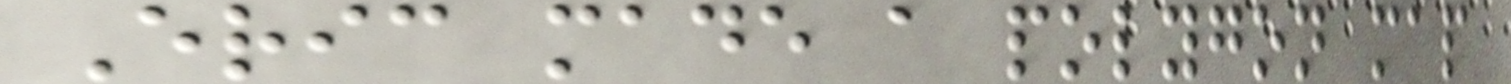Eric made a polygon map
